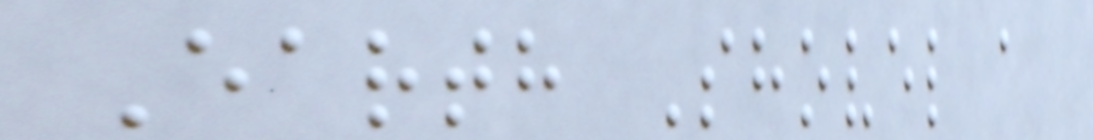Earth Shovel a
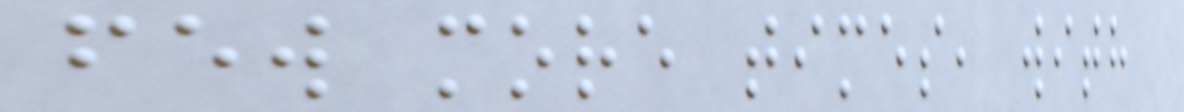few more times, with
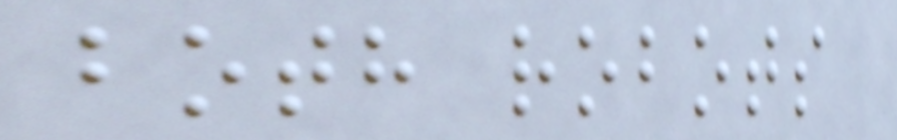both robots
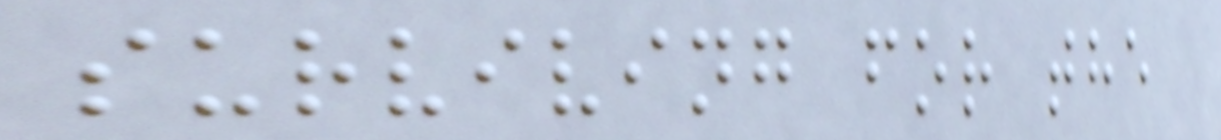surviving for the
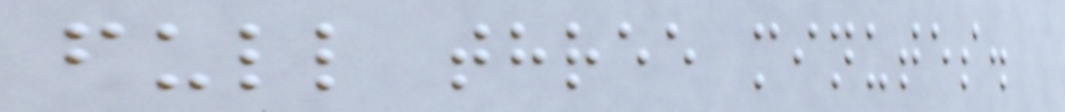full three minutes.
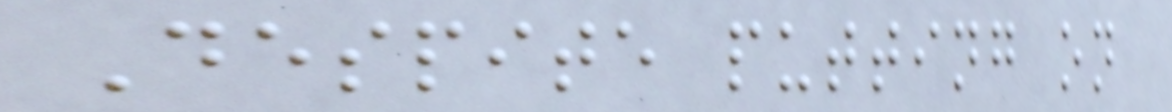Despite putting on
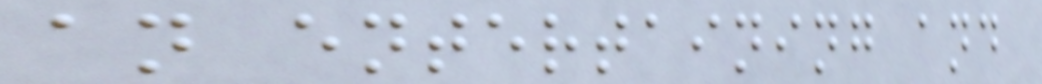an entertaining and
